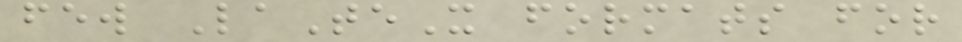few LaTeX formats for
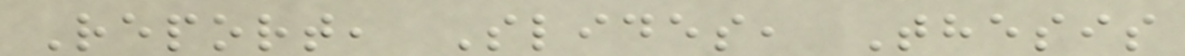Report, Slides, Thesis
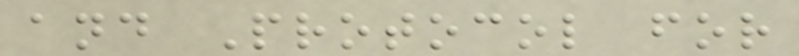and Protocol for
